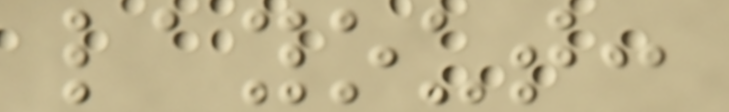layout:
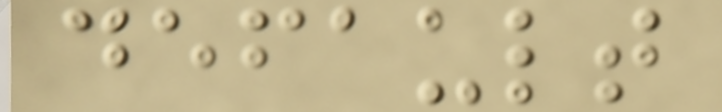default
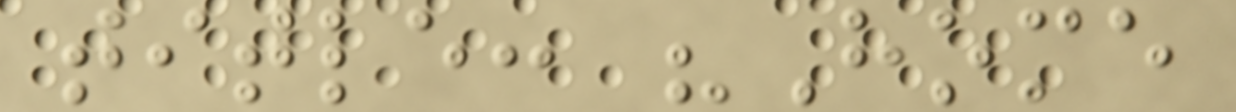title: "Home
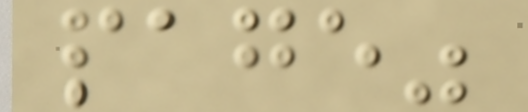page"
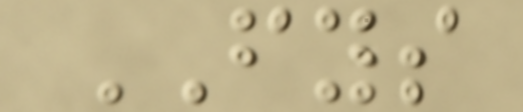FYS
